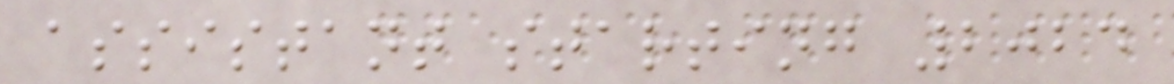assistant starting 2024
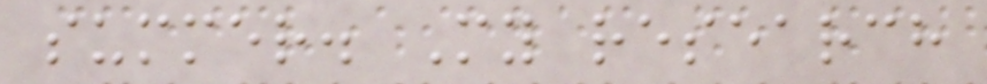summer. My research
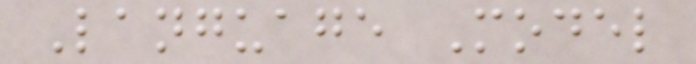Language Model
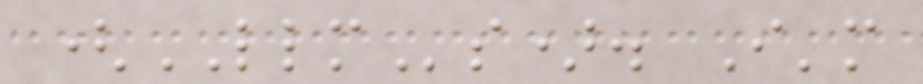(LLMs). I'm
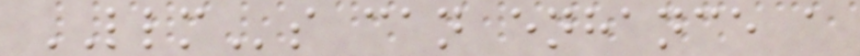LLMs can enhance a
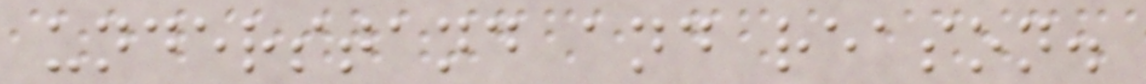understand and reason.
